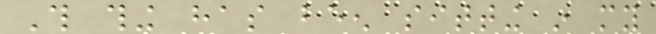This thing has been sitting in my
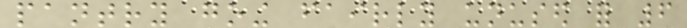pantry going fairly unused for 6
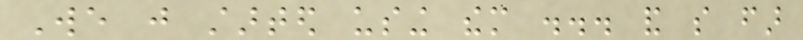We just started using them ... and so far
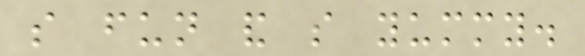so fun and so yummy.
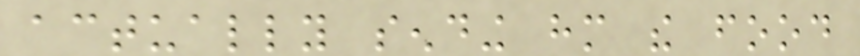actually sending him the food
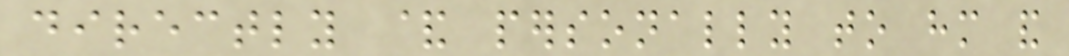directly & personally to him and
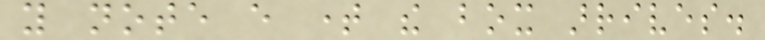you note every time the box arrives.
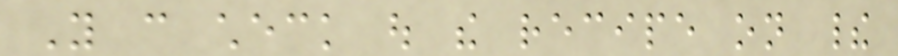You can check out the recipe on their
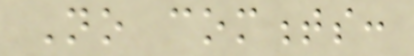No comments:
